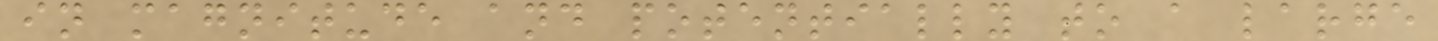in magnitude and potentially to a large
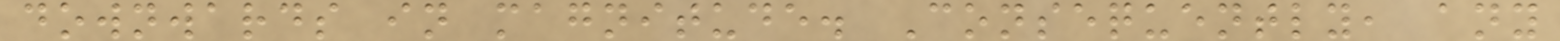downwards in magnitude. Consequently, any
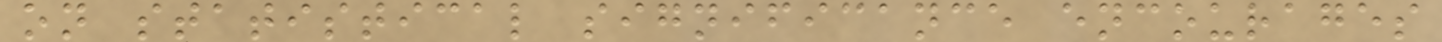on statistical significance encourages
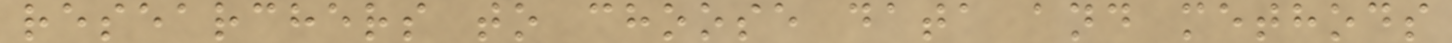researchers to choose data and methods
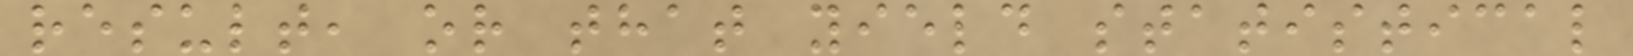result, or that yield statistical
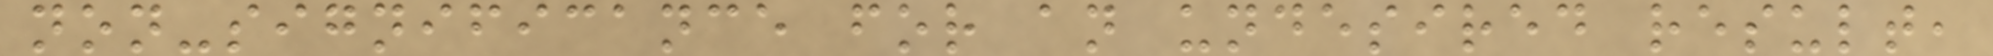non-significance for an undesired result,
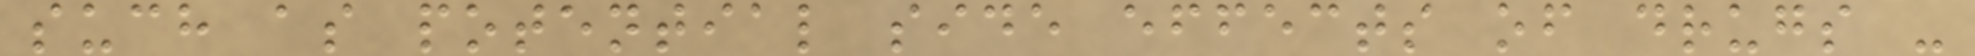such as potential side effects of drugs -
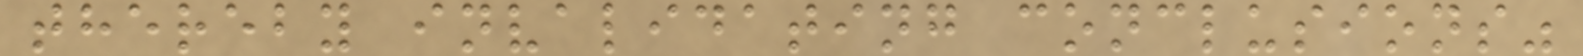thereby invalidating conclusions"
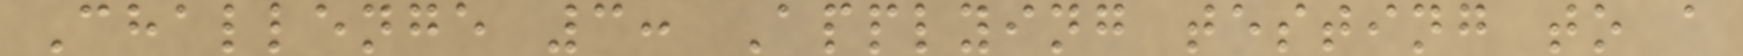Challenge 3: Applying testing to a
